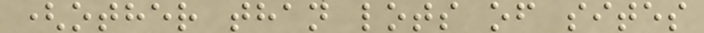(other than lots of sites
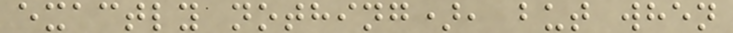exactly nothing), but when
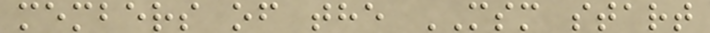members of the MSM start
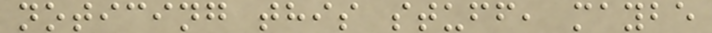noticing this stuff, maybe
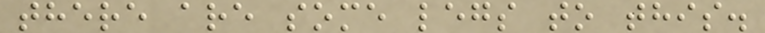there are some legs to this.
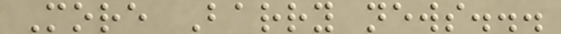More Barry news...
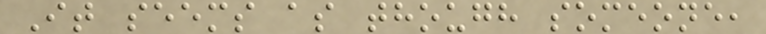It seems as though someone,
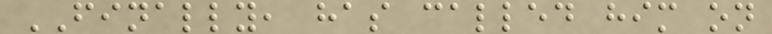FINALLY, has called him on
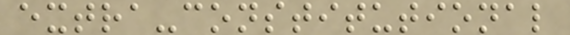extra-constitutional
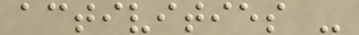activities -
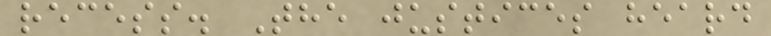recess. The justices heard
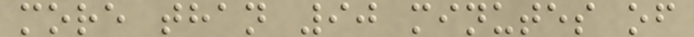more than 90 minutes of
